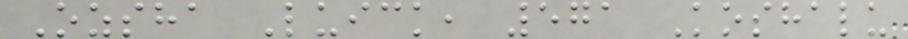Ozsha Luick, 571 Koshalu
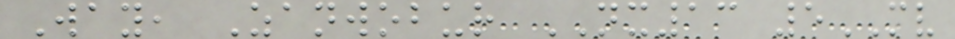Way, Zanwobur NX13 5MV
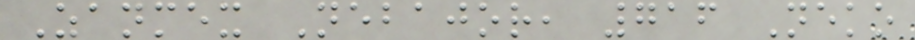Zanmex Nebajor, 716 Neko
